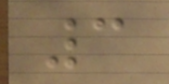3
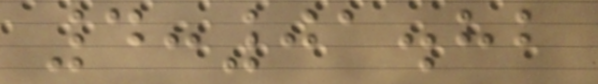4:01.82
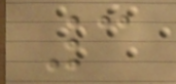3
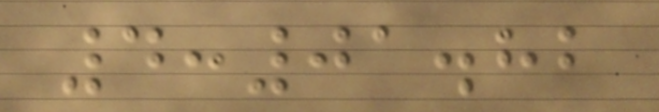4:01.82
